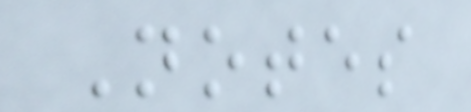Notes
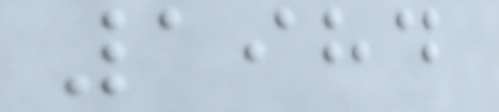1984
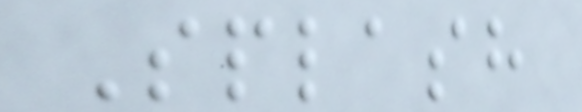Splash
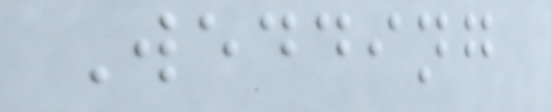Wedding
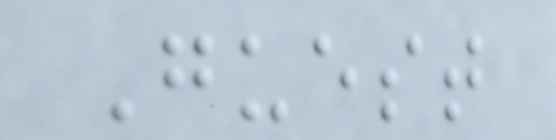Guest
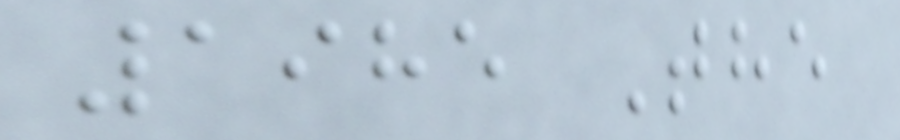1985 The
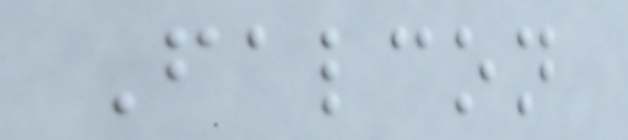Falcon
